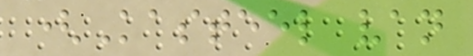(Kasteel van
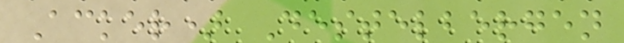Acker) Destelbergen
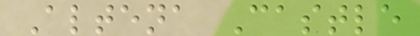Altena Castle
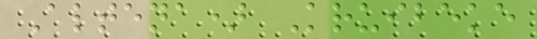Altena) Kruibeke
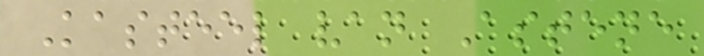Kasteel van Astene
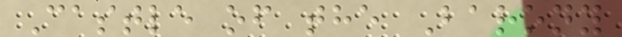Castle of the Barony
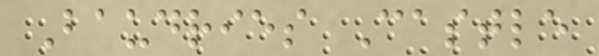Baudries Castle
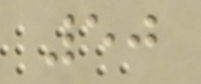50
